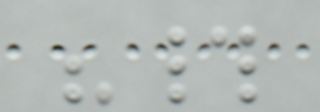"#
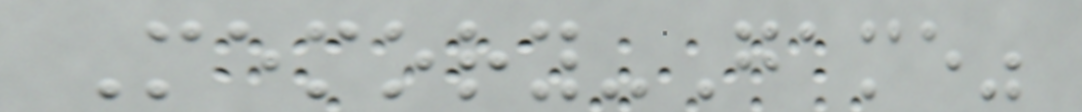Memory-Game"
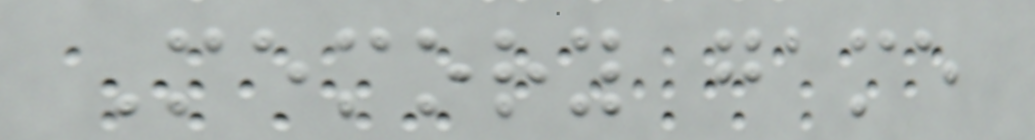Memory game
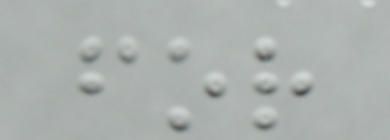for
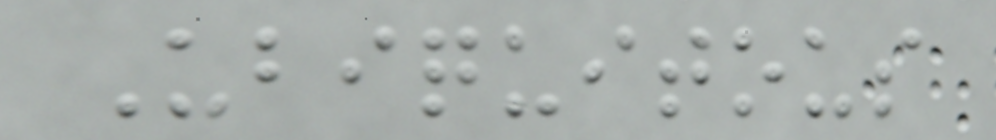Ubiquitous
